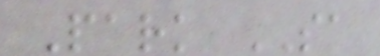Park SA
